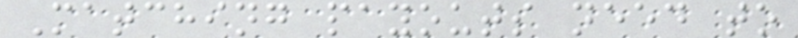Matching payouts need to
